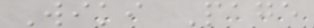Wiki Page
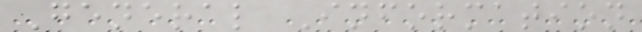General Information
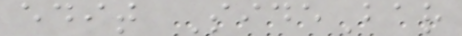edit SideBar
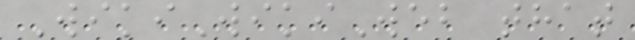WikiWikiWeb that
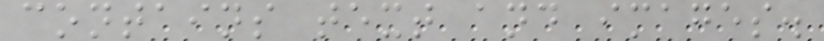contains text and images.
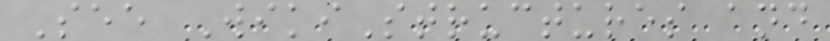See WikiStructures and
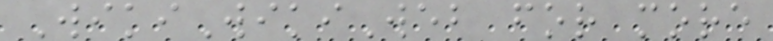WikiWikiWeb for more
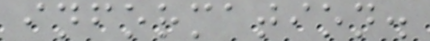information.
